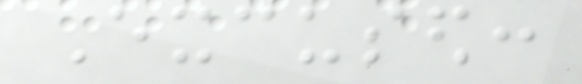Excused:
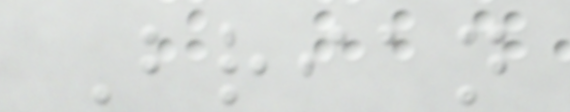Brian
